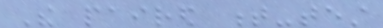The paired t-test
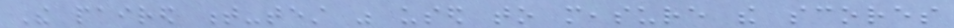The paired t-test was used to measure the scores
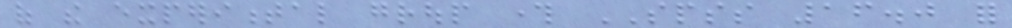of the experimental group through SPSS 16.0 for
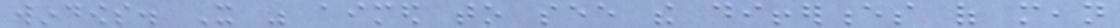windows. It was aimed to see the differences of mean
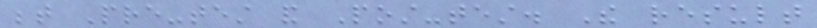between Pre-test and Post-test. The result
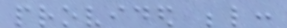provided below:
